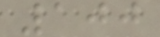100
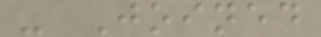- Joined
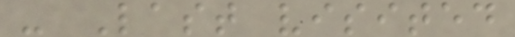- Last visited
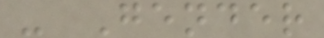- Gender
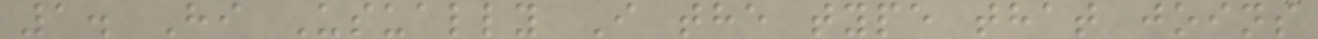1. Hi Usually I the type that joins
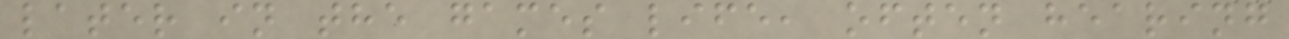later in the games life, often hearing
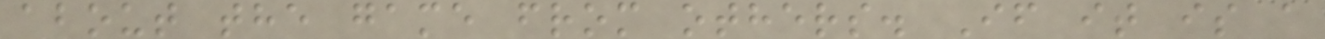about the game from others. If it is a
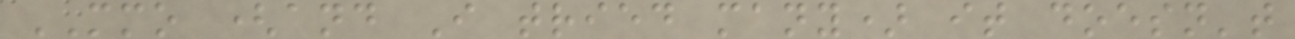MMO (and I tried many) it doesn't
